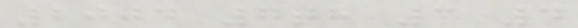2004 7th 3 4
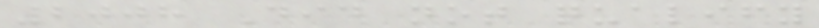2008 Did not qualify
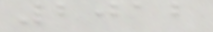2012
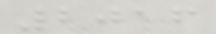2016
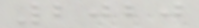2020
